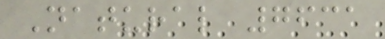Natural 7631
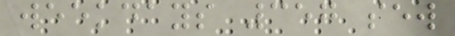weekdays 357 sew
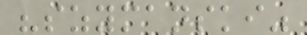"szymanski"
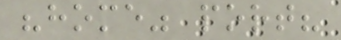"home" port?
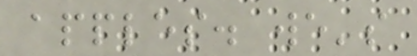apples. we's
